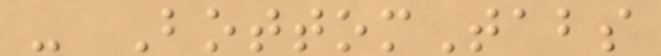- BottomTabs
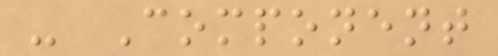- Component
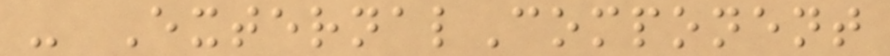- ExternalComponent
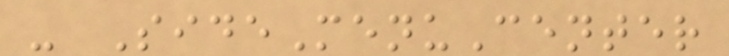- SideMenuCenter
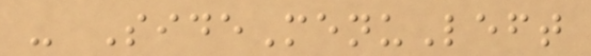- SideMenuLeft
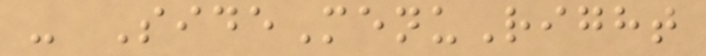- SideMenuRight
